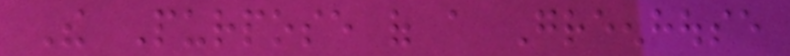The Purpose of a Greenhouse
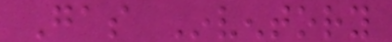Gas Inventory
